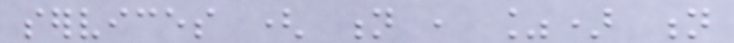services ( n , %) n
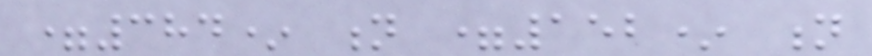=384* n =152* n
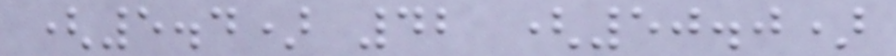(5.4) 42 (50.0)
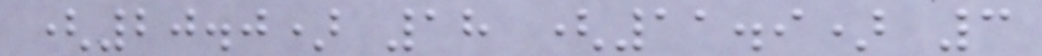(20.0) 18 (11.9) 3
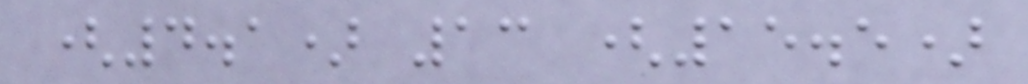(4.1) 13 (15.5)
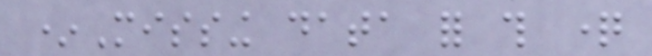*Missing data for this question
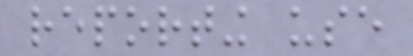reporting use
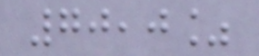70,0%
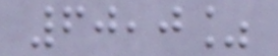60,0%
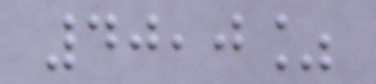40,0%
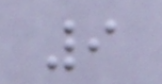9
